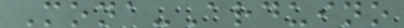Mona-Arduino
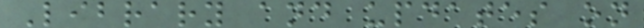Library and updates on
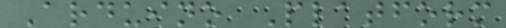Arduino Platform
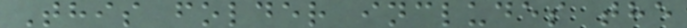This folder includes the
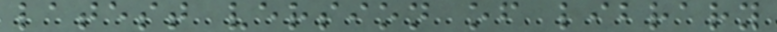latest version of library
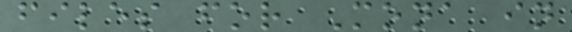files for Mona in
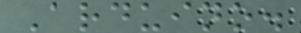Arduino.
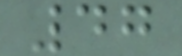47
